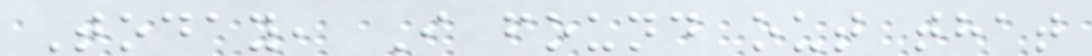Today, I found out that
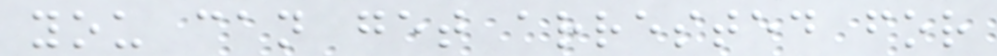you can get arrested for
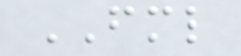FML
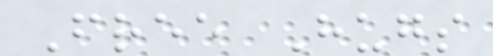Free Hugs
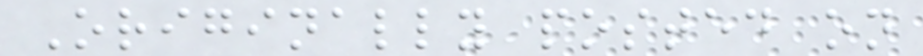Originally posted on
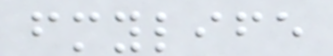fmylife
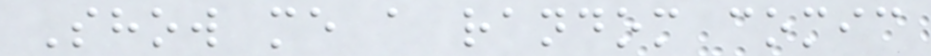Show me a random comic
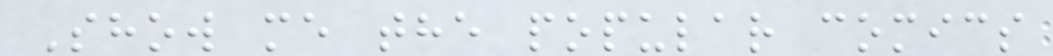Show me the popular comics
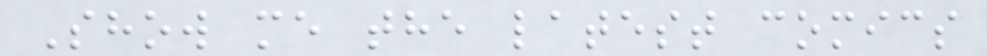Show me the latest comics
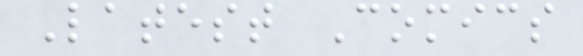Latest Comics
